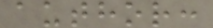author:
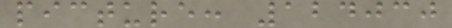picture: 124030
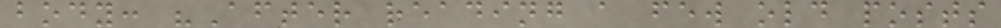body: "After reading a few old posts
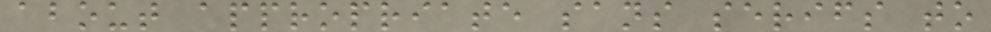about appropriate sans serifs to
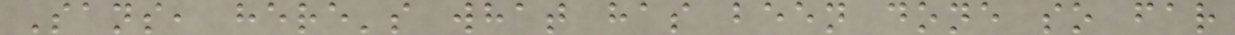Sans, here's what has been done so far
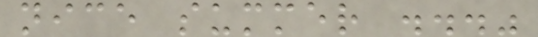nice summer ..."
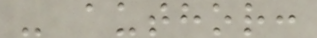- author:
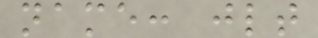name: jlt
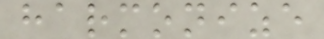harmonize
